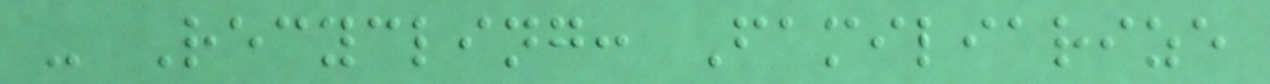- Recycling: Familiarize
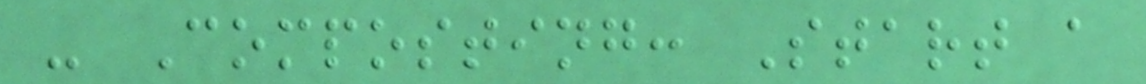- Composting: Start a
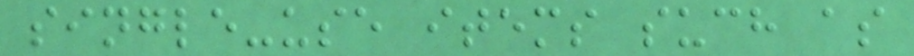single-use items such as
